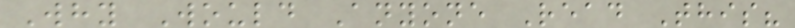Why Would Anyone Read This?
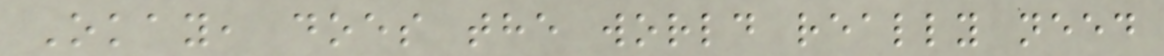Okay, does the world really need
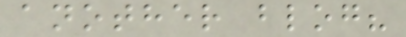another blog?
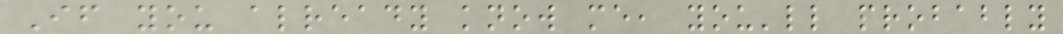If you already know me, you'll probably
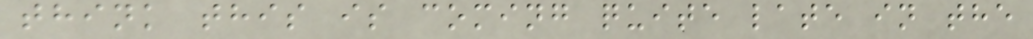think this is coming quite late in the
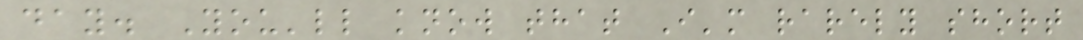day. You'll know that I'm rarely short
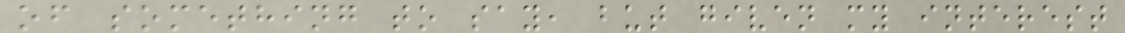of something to say, but given my interest
